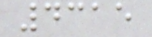4315
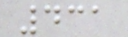431
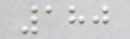180
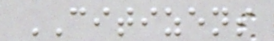CITIZENS
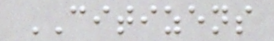CITIZENS
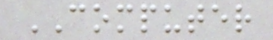COMPUTER
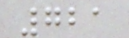721
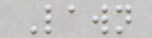Lawn
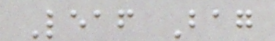Leaf Bag
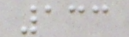133
